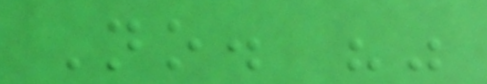No. ""
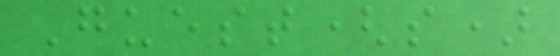Guest(s)
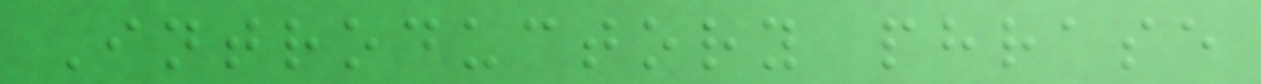Introductory phrase
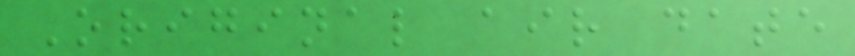Original air date
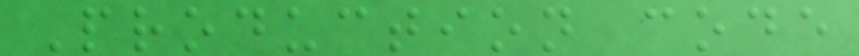Production code
